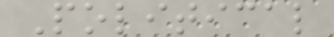Political
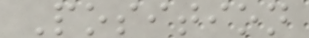Position
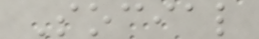Social
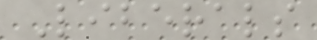Liberals
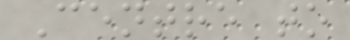Centre to
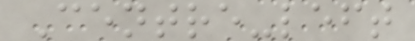Centre-left
